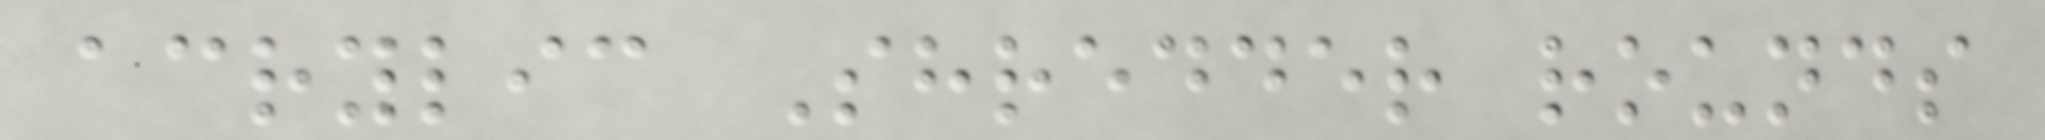acrylic Shredder rounds
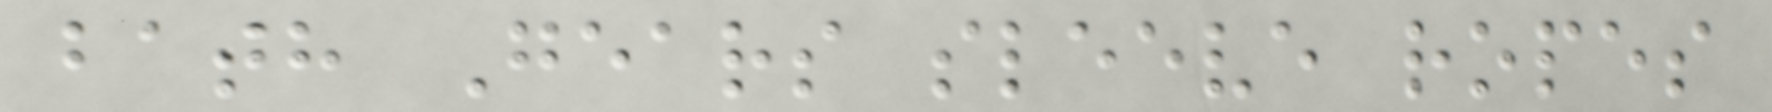bath Gears sleeve ropes
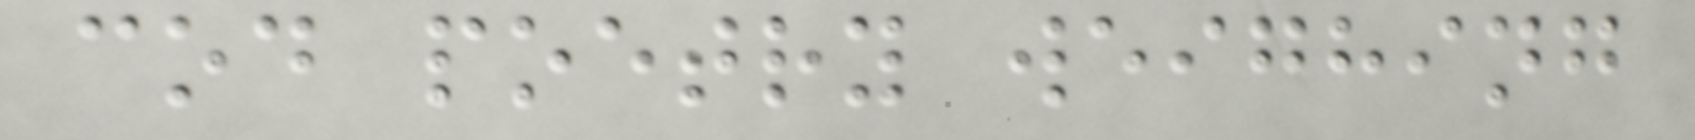cod poetry weighing
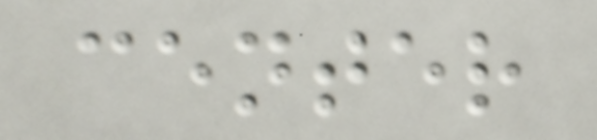center
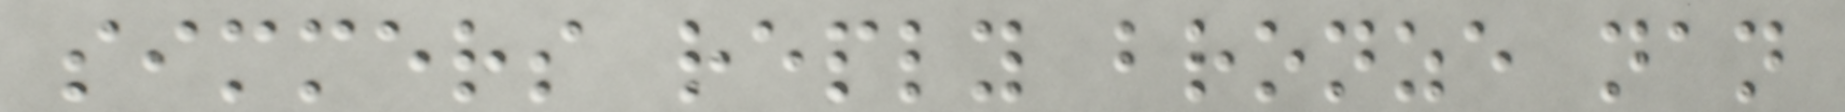simmers reply bronze nan
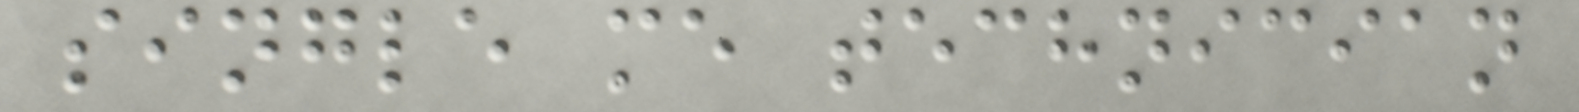single me technician
